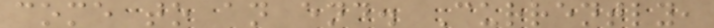come to an end. Currently,
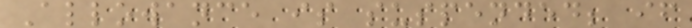Allowance is suspended; if
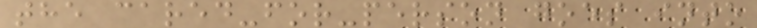the cared-for-person goes into
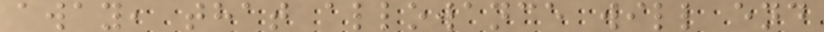away, that allowance will end
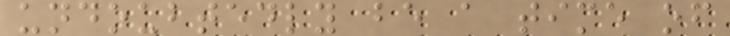undoubtedly be a time of
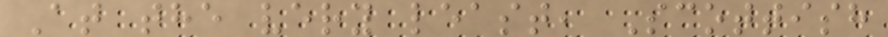At the very least, Scottish
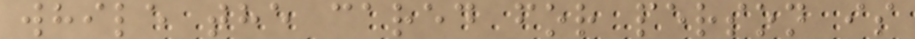while the cared for person is
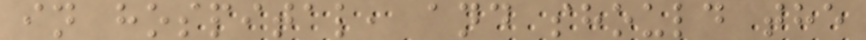in hospital, and should the
